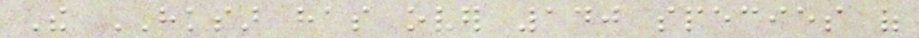The HKSAR has over 140 species of
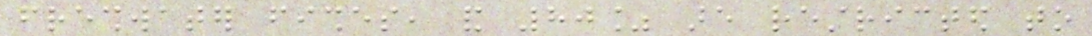freshwater fishes, and 80% are restricted to
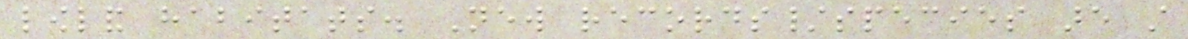lowland habitats. New records/species are still
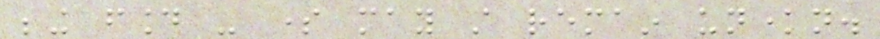being found - some may still remain unknown.
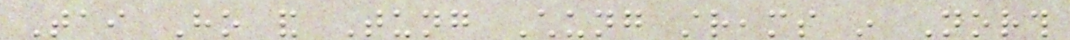Tai Ho and Tung Chung streams in North
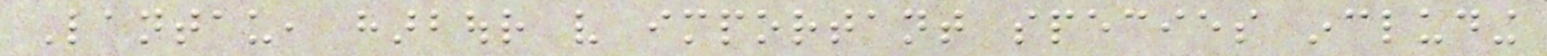Lantau, harbour very important species including
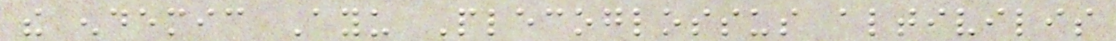the endemic Ayu Plecoglossus altivilis
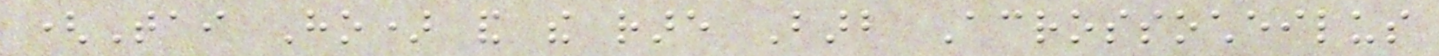(Tai Ho) and the rare Barb Acrossocheilus
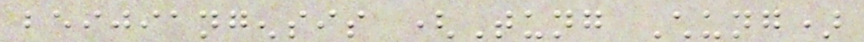beijiangensis (Tung Chung)
